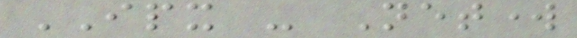IPX - Network
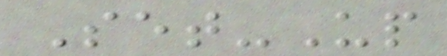Set-Up
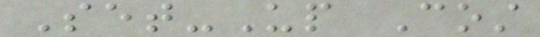Set-Up Cost
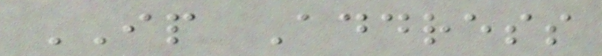IP Address
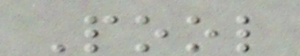Pool
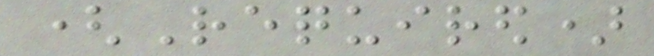(Required)
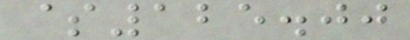$125.00
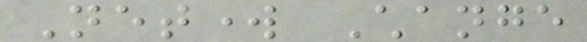Network Change
